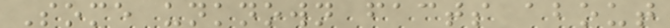Some unknown facts about
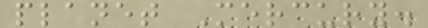planet Mercury.
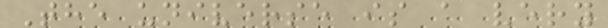The universe is a very
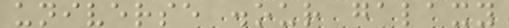universe .our galaxy
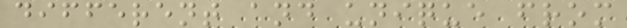different and unique from
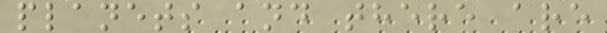planets and there are
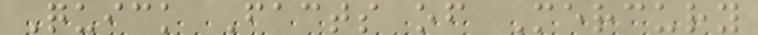Quick Facts of Mercury
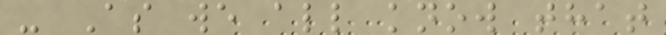- As we all know that
